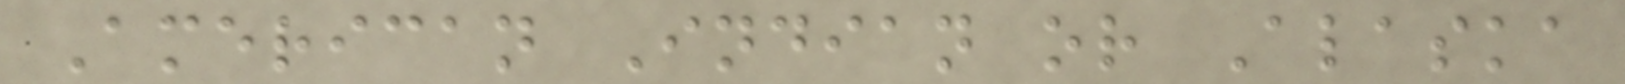American Indian or Alaska
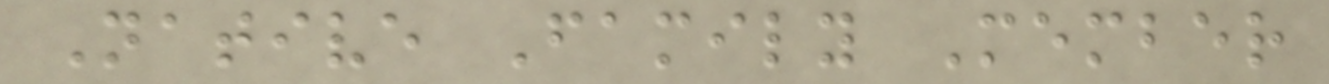Native Family Member
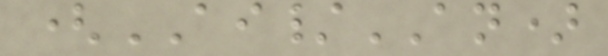(AI/AN)
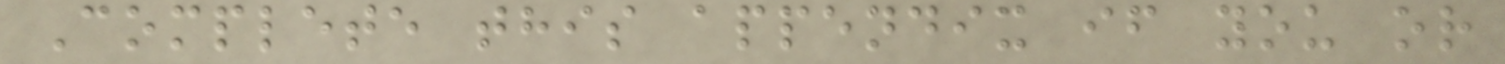Complete this appendix if you or
